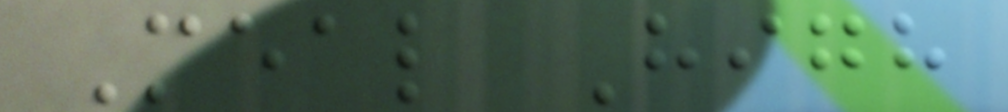Meal High
